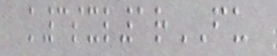k3sxl1rFU
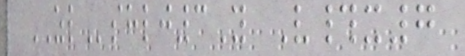ZLshlj3Y V#x7
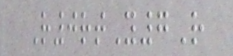R0rtY7R
